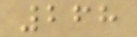268
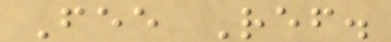Fee Ref.
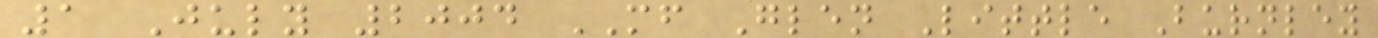1 July 2004 MF Glen Little Burnley
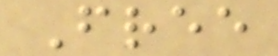Free
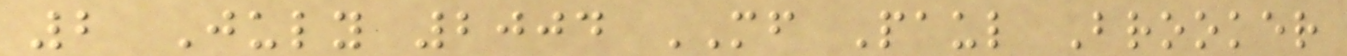2 July 2004 MF Paul Brooker
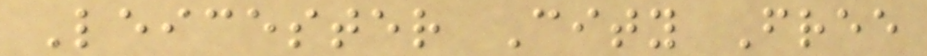Leicester City Free
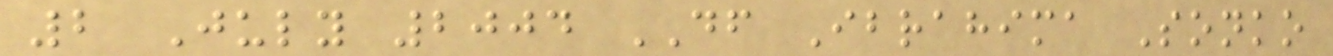2 July 2004 DF Ibrahima Sonko
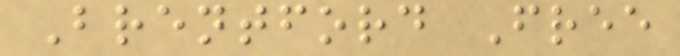Brentford Free
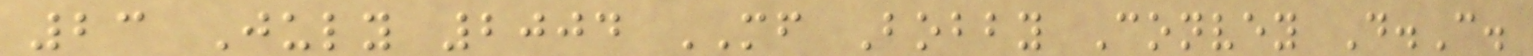23 July 2004 MF Bobby Convey D.C.
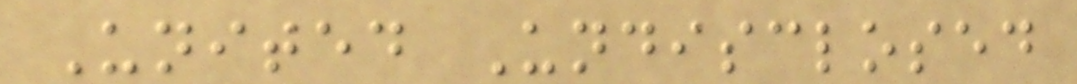United Undisclosed
